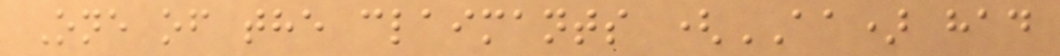One of the claimants (AA) had
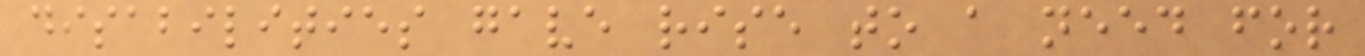disabilities gave rise to a need for
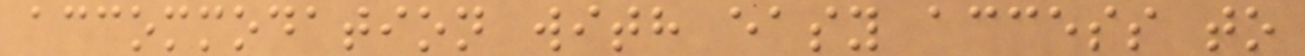accommodation with easy access to
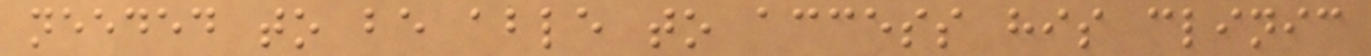needed to be able to access his clinic
